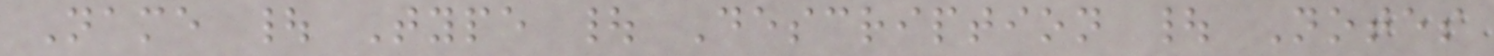Name | Type | Description | Notes
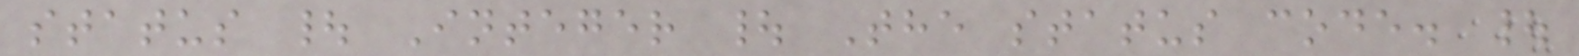status | Integer | The status code. |
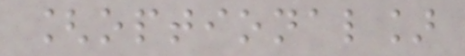[optional]
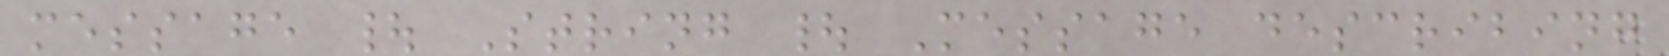message | String | Message describing
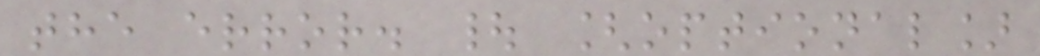the error. | [optional]
